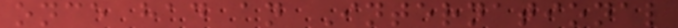once had an International
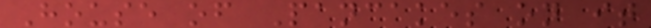House of Pancakes on it
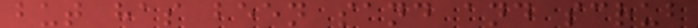but has been sand and scrub
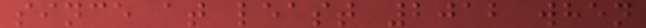since at least 2012 when
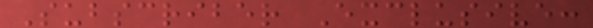Subscriber Exclusive:
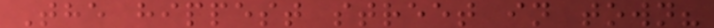The hippest street in town?
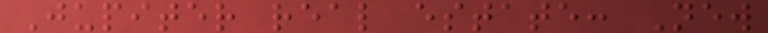Jupiter real estate: New
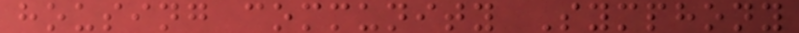housing community Symphony
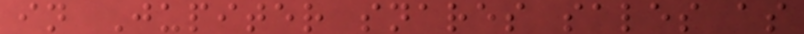in Jupiter snares sales as
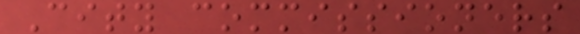City commissioners
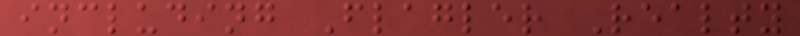including Flagler Realty
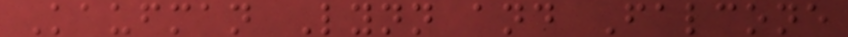Kaufman Lynn and Falcone
